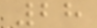28
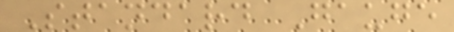Standard Gauge
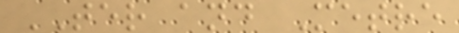TER and Metre
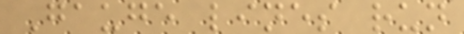Gauge lines run
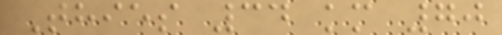Thies 34 km 70
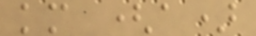km (a)
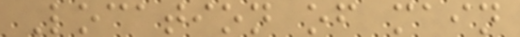Location of main
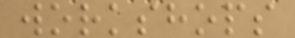workshops
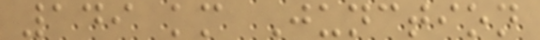149 km Junction
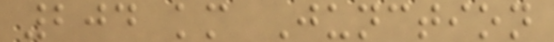204 km Junction
